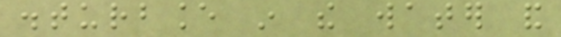disturbance in the water and
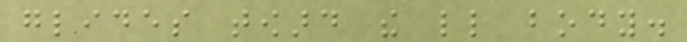glides toward the little body.
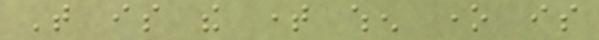That is the time when one is
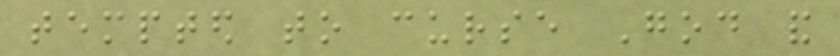tempted to curse God and
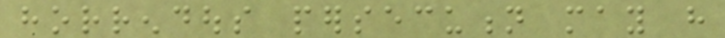horrendous persecution may have
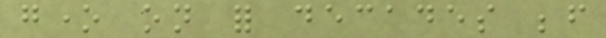gone on for decades before
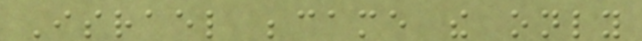Israel became the only
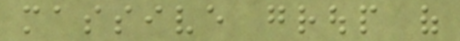massive group of
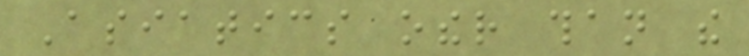Asiatics other than the
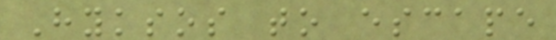Hyksos to escape
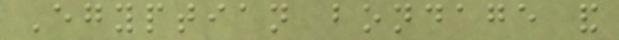Egyptian bondage and
